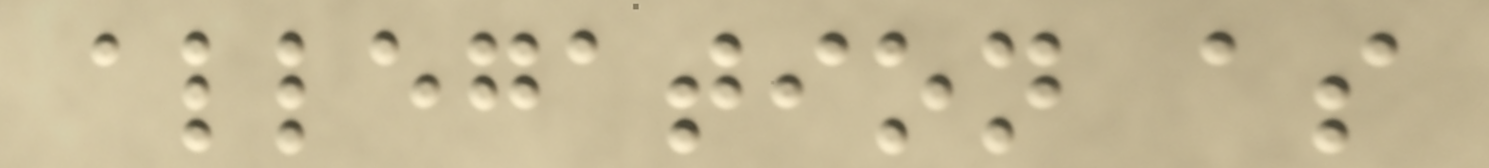allegation as
